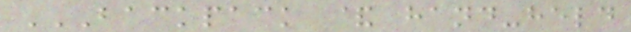BACKPACK & HAND-HELD
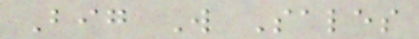Big W Sales
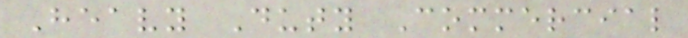Heavy Duty Commercial
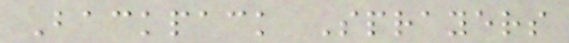Backpack Sprayers
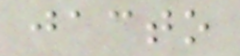jacto
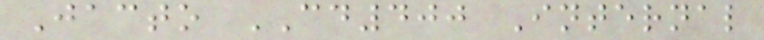Jacto CD400 Internal
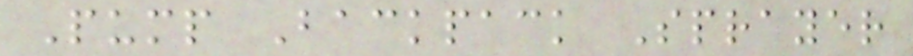Pump Backpack Sprayer
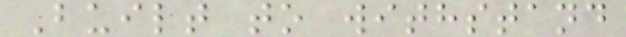Built to withstand
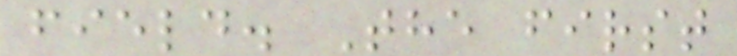field. The first
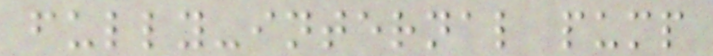fully-internal pump
